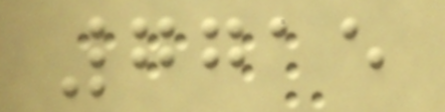7715
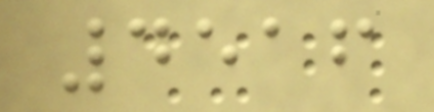4516
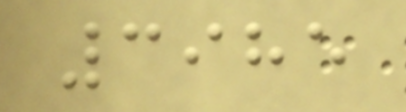3985
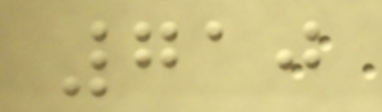710
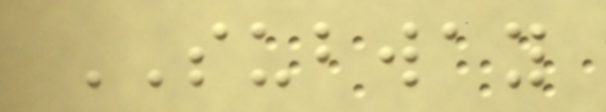SUBWAY
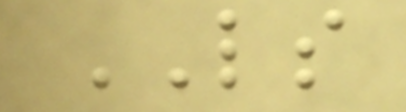LS
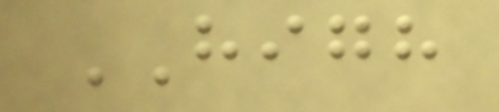HIGH
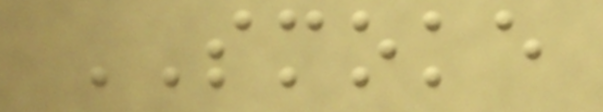SMOKE
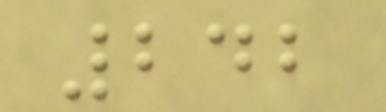242
